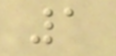1
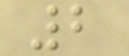2
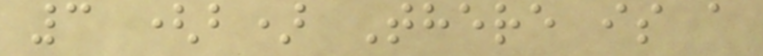3 (b) There is a
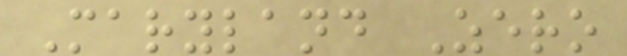Maryland Zero
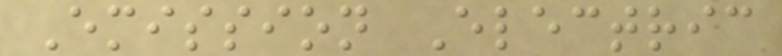Emission Electric
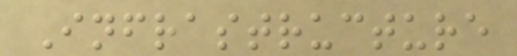Infrastructure
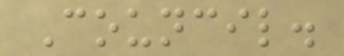Council.
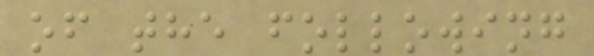of the following
